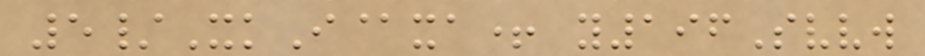5/XkI@xa+ y196Svvw
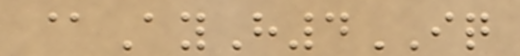@AyH4IQ
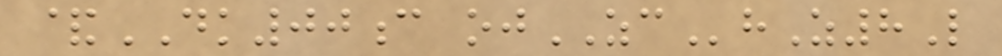&DK00c ojZChZ8L
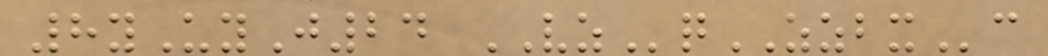8yUyJ24 VZqZZBXc
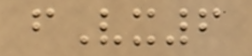fVx6
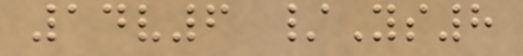14v6 /Ys8
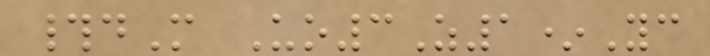#dM Uo3Z1*Yc
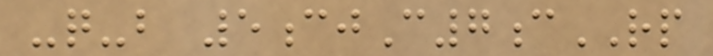-q-b 5cjC7cRP
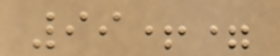99+=
